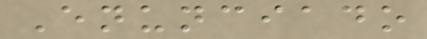Enunciado
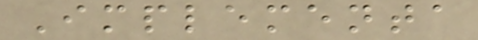Implementa
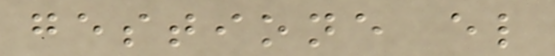gestione el
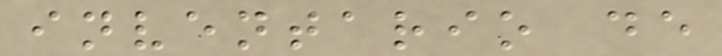inventario de
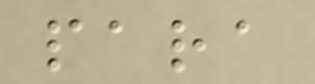para
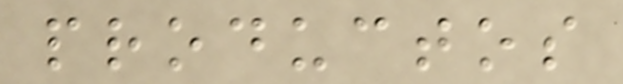productos
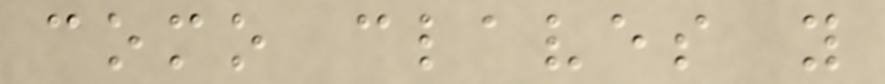como claves y
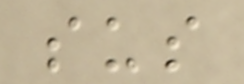sus
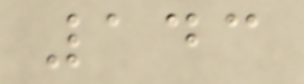143
